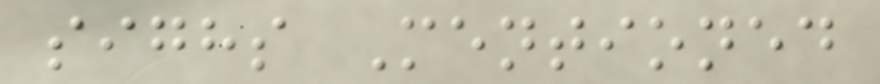sighs Mentioned
